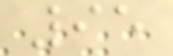95
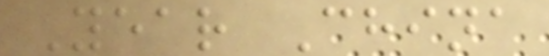Year China
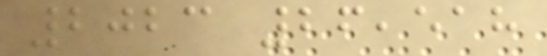2023 26,518
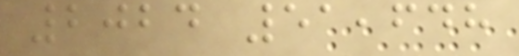2024 51,648
